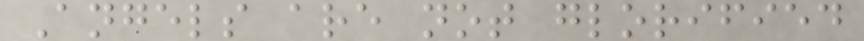Angels are not glorified
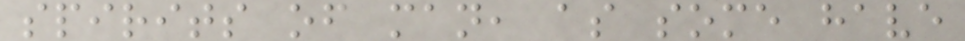spirits of man, as some have
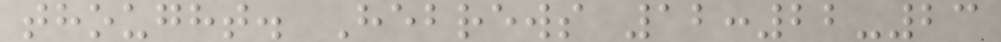thought. Hebrews 12:22-23
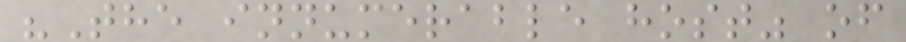"The innumerable host" of
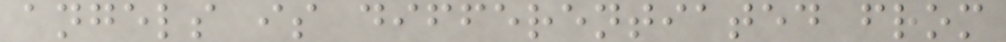angels is differentiated from
